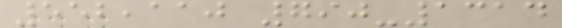552,110 790-1314
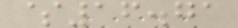$16.71
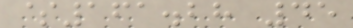$161.28 45
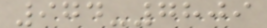974-7809
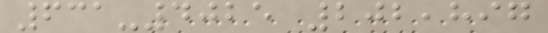631-4025 202,897
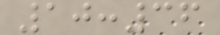10:36
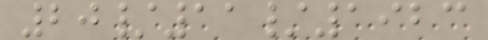20/11/1923
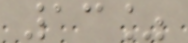13%
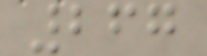267
